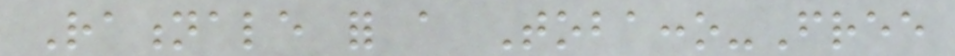Rationale for a Tobacco-Free
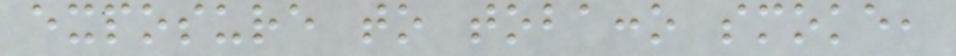exposure to tobacco smoke,
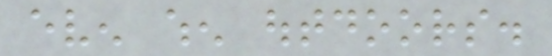even when outdoors.
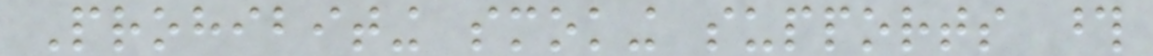Prohibiting smoking supports those
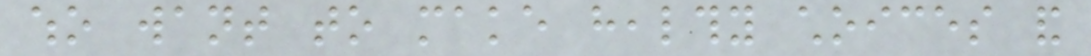who want to make healthy choices and
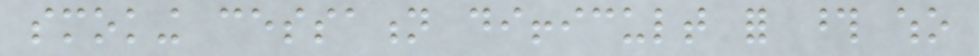smoking cessation difficult for those who
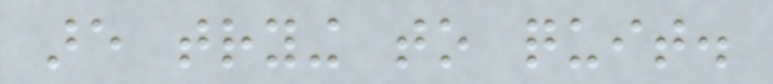are trying to quit.
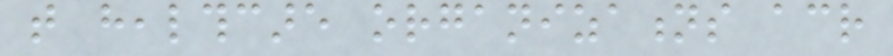that healthcare organizations across
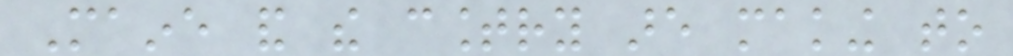Maine and the country are making to
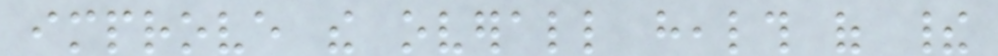improve the overall health of their
